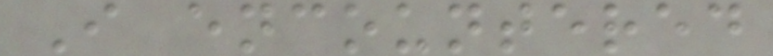I encountered
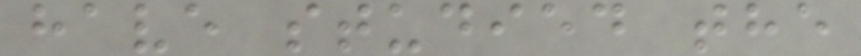have studied the
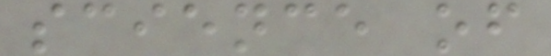science of
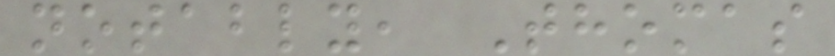notably, Thomas
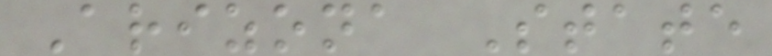Arizona State
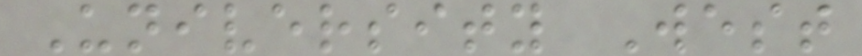University West
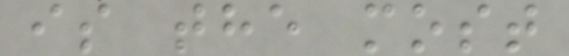is the most
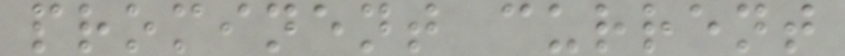prominent current
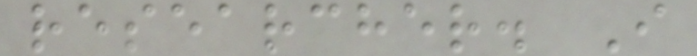researcher. I
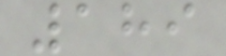189
